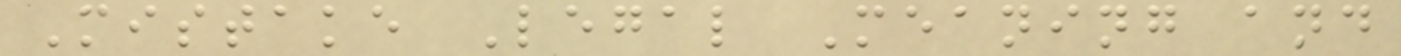Mistake Legal Meaning and
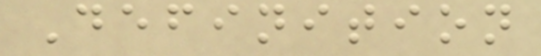Definition
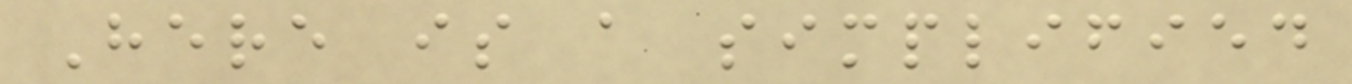Here is a simplified
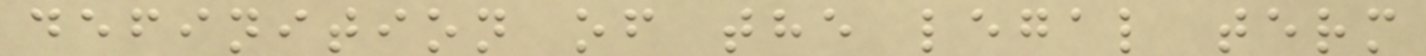definition of the legal term
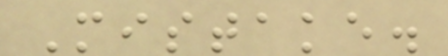Mistake.
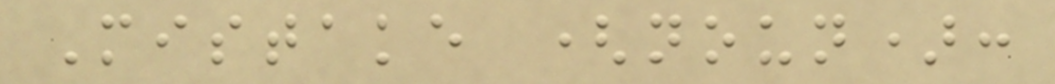Mistake (noun):
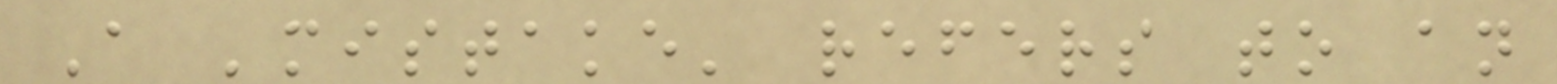A 'mistake' refers to an
